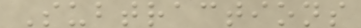Subtractions
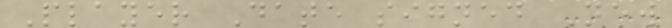Player Date signed New
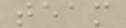team
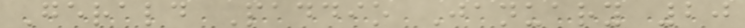Gerald Paddio January 20
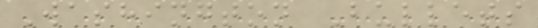Washington Bullets
